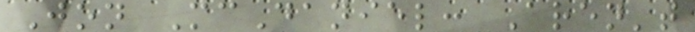Jon McDaniel: Aren't
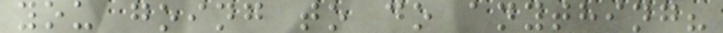you going to do anything?
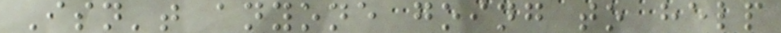Isn't anyone going to help
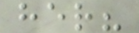her?
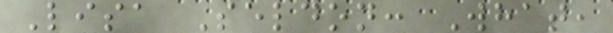Lisa Seldon: What,
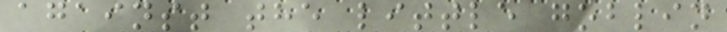against the little goblin
